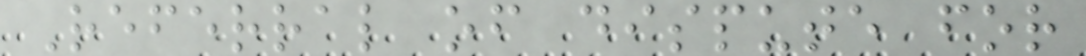Referral of dispute for
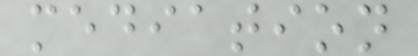mediation
